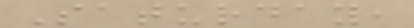Saturday,
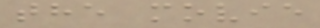the movie
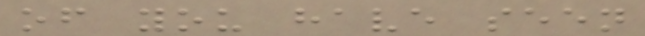of you have seen
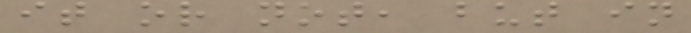it or not, but in
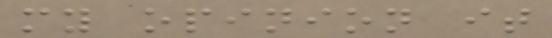my opinion it
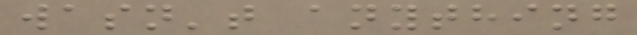wasn't anything
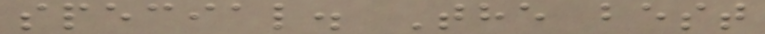special. The best
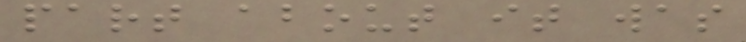part about it was
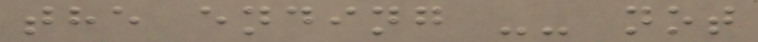the ending -- not
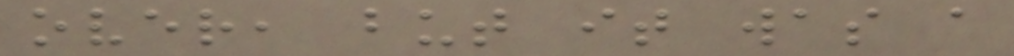over, but it was a
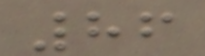86
